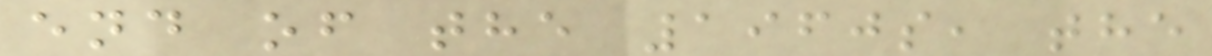end of the 1960s, the
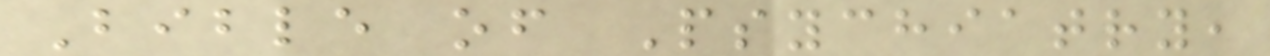Bible of Psychiatry,
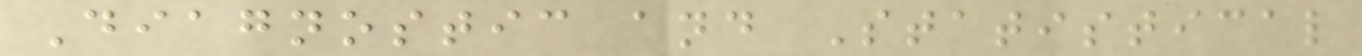Diagnostic and Statistical
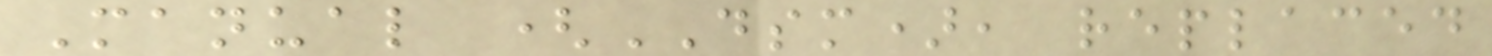Manual (DSM), replaced
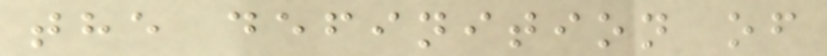the definition of
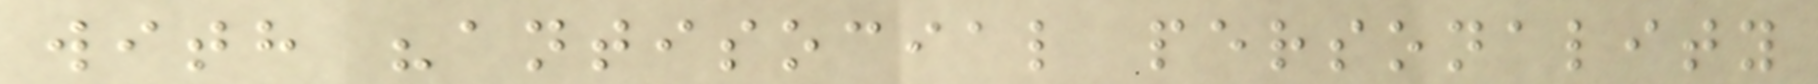with "antisocial personality
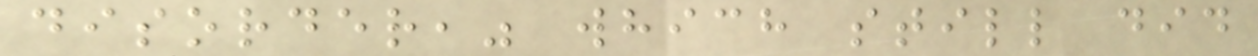disorder," which still did
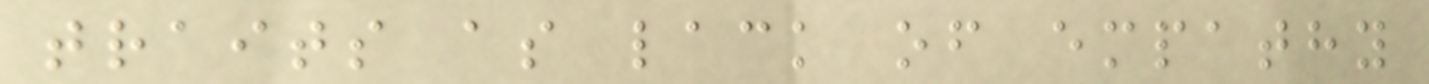traits as lack of empathy
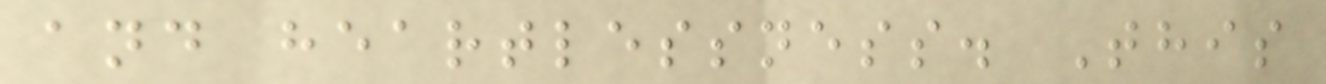and heartlessness. This
